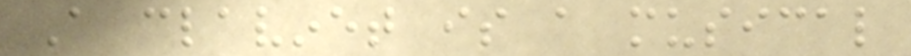A clavinet is a musical
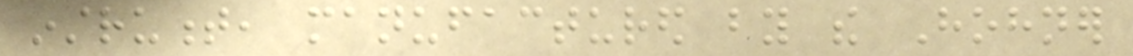instrument, manufactured by the Hohner
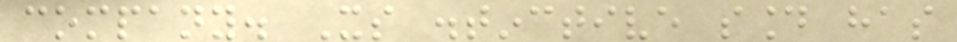company. Its distinctive sound has
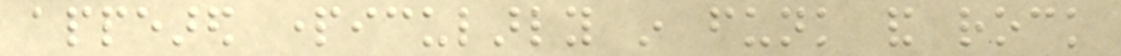appeared particularly in funk and rock
